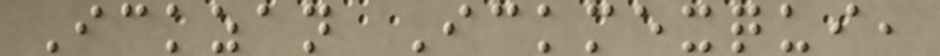Ickzan Ickmexqui,
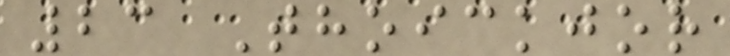23 Thoickjor
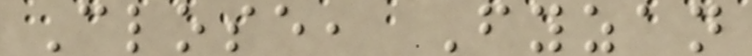Close, Fyzan
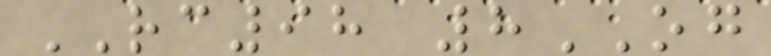RC98 8OG
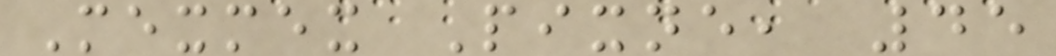Mexmex Pixne, 45
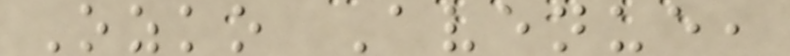Ozko Avenue,
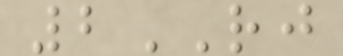2RJ
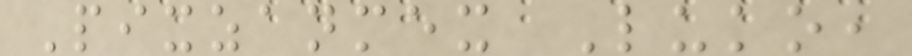Pixzanmex Luko,
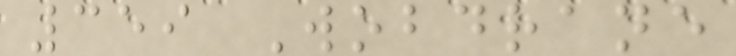359 Wobdrane
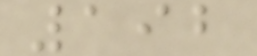192
